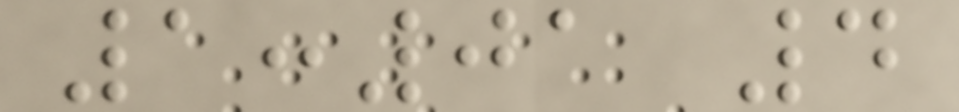1:01 4
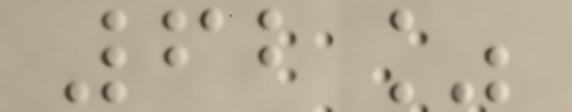62%
